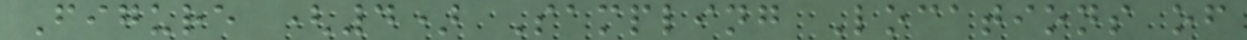Figure (4) Sampling Locations of
